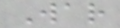War
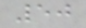50
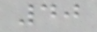40
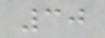30
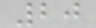20
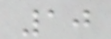10
